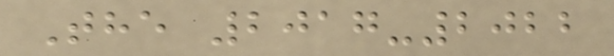The 2017-2022
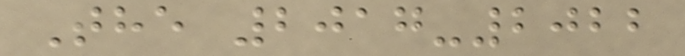The 2017-2022
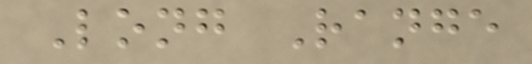Long Range
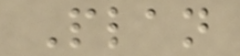Plan
